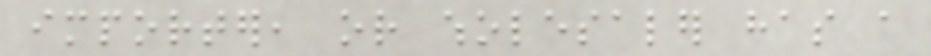importer, or wholesaler has a
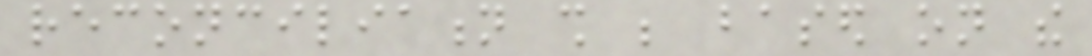reconciliation shall be based on the
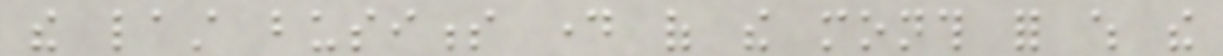the last business day of the month for which the
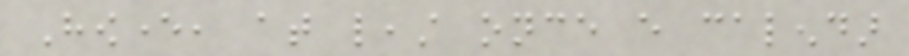However, at least once every calendar
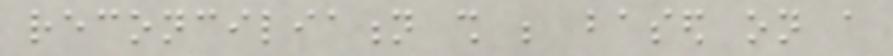reconciliation shall be based on a
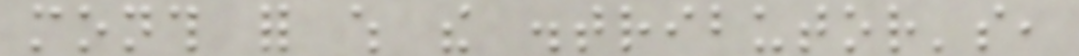month for which the distributor's,
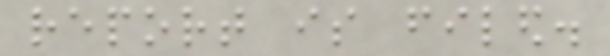report is filed.
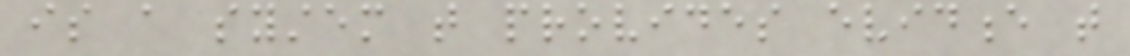is a system that provides evidence that
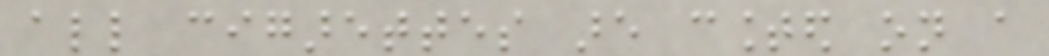all cigarettes are counted on a
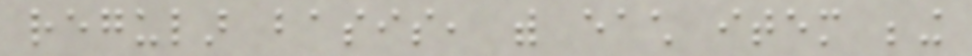regular basis, with each item being
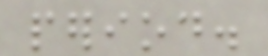period.
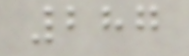287
